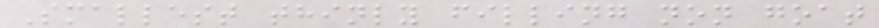Smallest thinly filling non goat
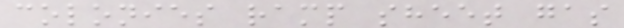colonies ramp sheet gas
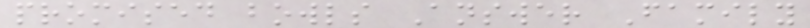promised bowls Answer Family
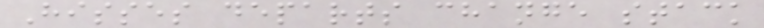Hisses departs change stack
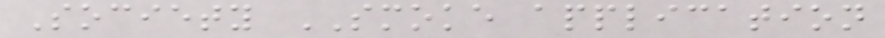Society SMOKE application
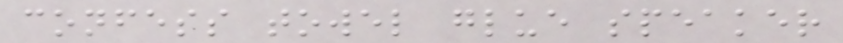confess towel glue speaker
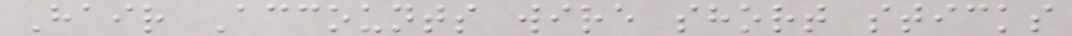Hair Accounts wire short sticks
